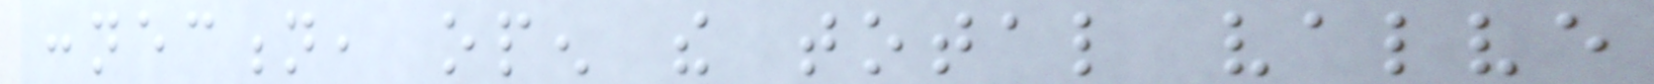connection, open the total valve
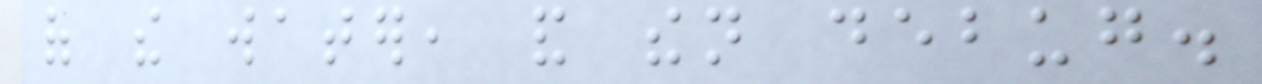of the water, and then debug.
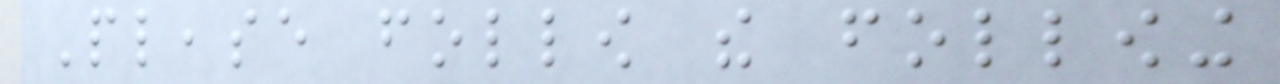Please follow the following
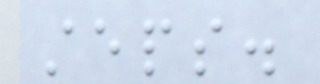steps.
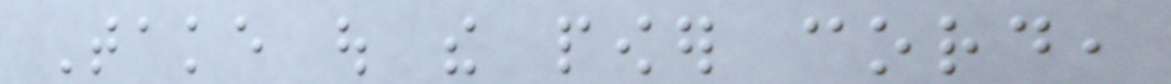Take out the power cord,
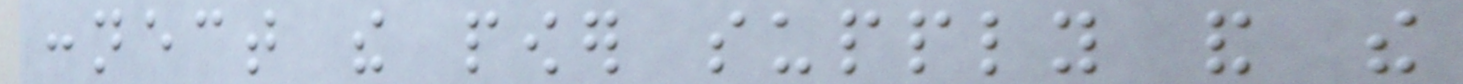connect the power supply and the
